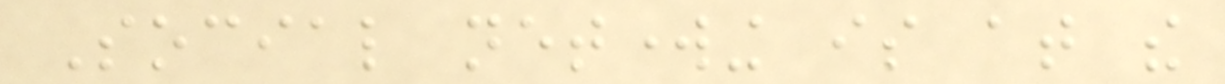Social networking is at the
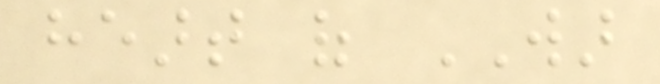heart of WAR
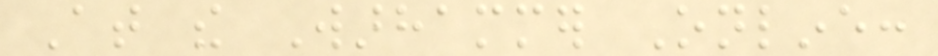At the Warhammer Online:
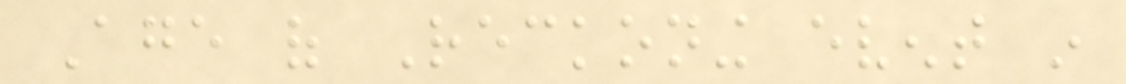Age of Reckoning event in
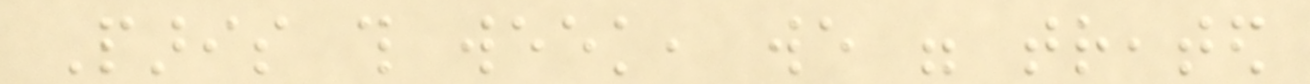Paris this week, we were treated
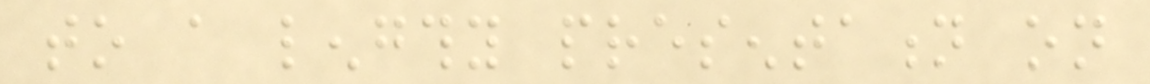to a lengthy presentation on
